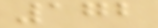172
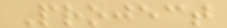Project
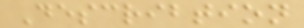Describtion
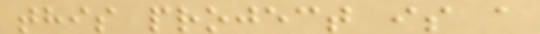this project is a
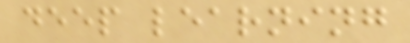deep learning
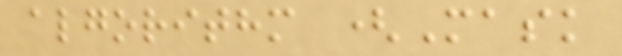algorithm (Mask
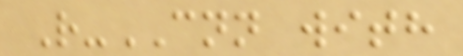R-CNN with
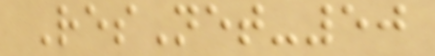ResNet-50
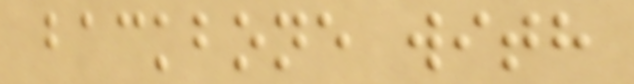backbone with
